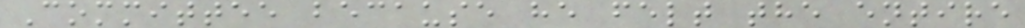Committee because he felt the entire
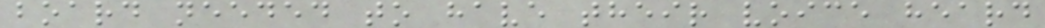board needed to have their voice heard
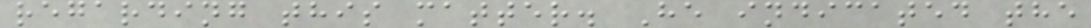regarding this matter. He indicated the
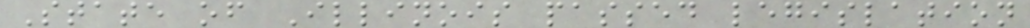State of Illinois passed legislation
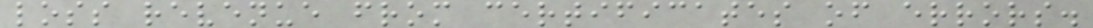loss revenue from certificates of errors.
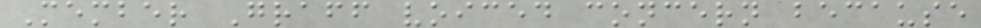Member Graff voiced concern because
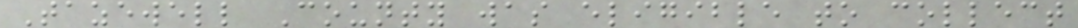Tazewell County was eligible to collect
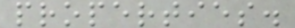properties.
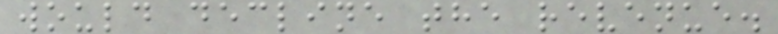would decline the revenue.
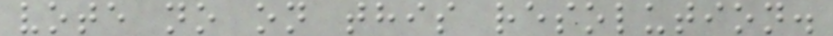vote no on this resolution.
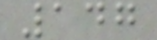147
